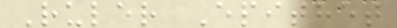Ruler Epithet
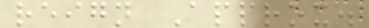reign Approx.
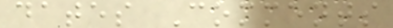dates Comments
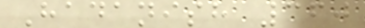Hadanish 360
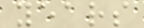years
